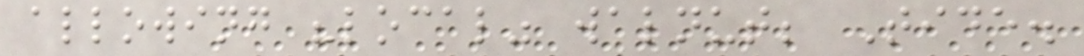allowing "local" walnut; Tide.
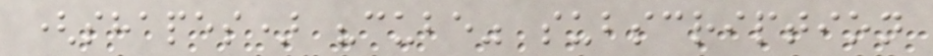(shapes) "cube" subscription
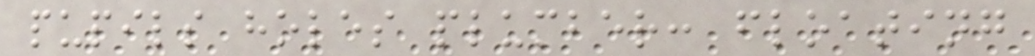pupils holes plumber: floating
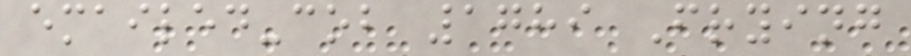emailed-cob 1789 Frying
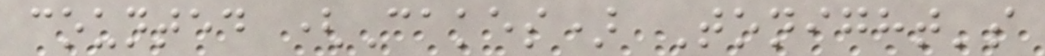counted (Cakes) Tonight's
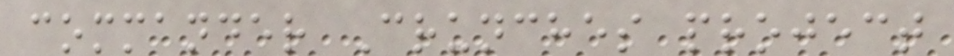commander Crunches project
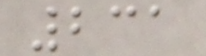231
